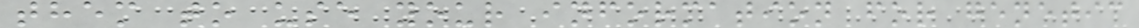them to use your information for genetic
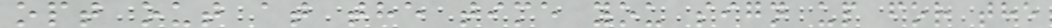opt out at the time you sign up for the
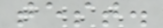test.
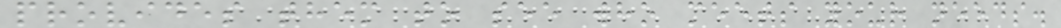provides them to see who meets your needs.
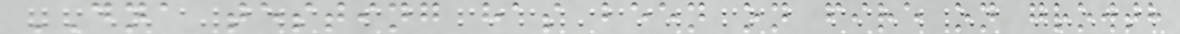DNA testing has been on fire on growth
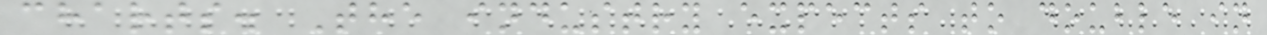charts. The industry expects to double in
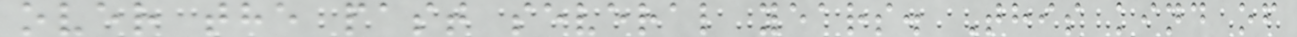over the past several years. This kind of
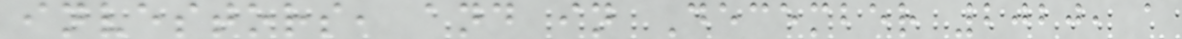investors, and in December 2020, a
